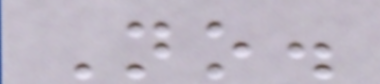No.
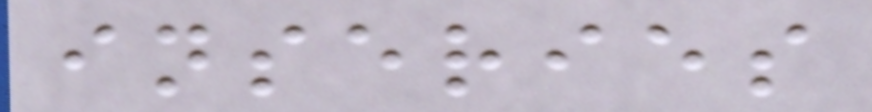inseries
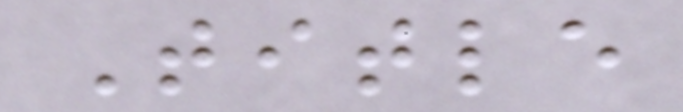Title
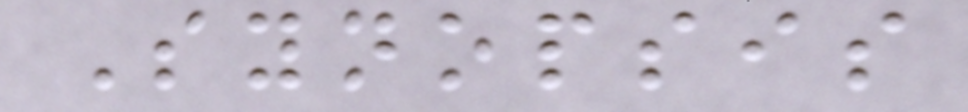Synopsis
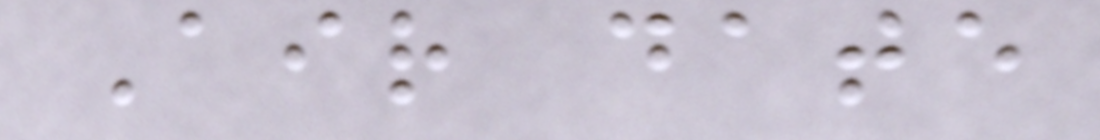Air date
